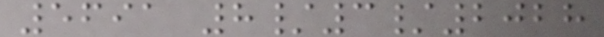5691 8/3/2028
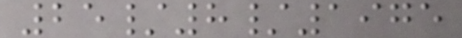25/8/1975
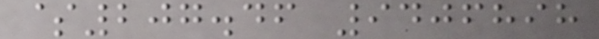$207.46 9406898
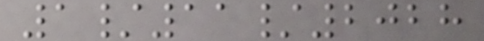1/11/2028
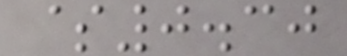$0.30
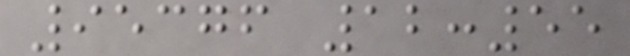95376 12:55
